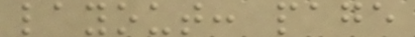layout: page
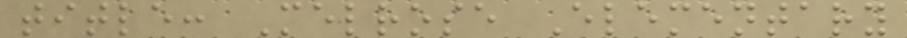title: Melrose Elementary
